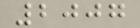2007
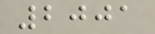2001
